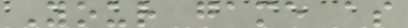Your game as
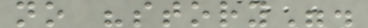no "story".
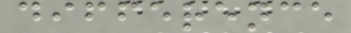difference
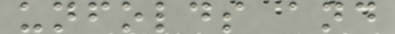unfolds and
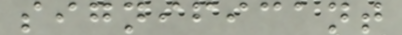significant
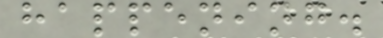happening.
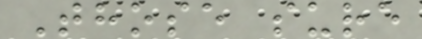Those sure
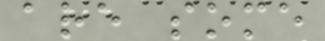are some
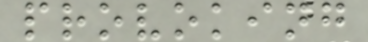provoking
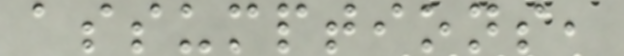assumptions,
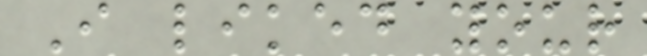I liked your
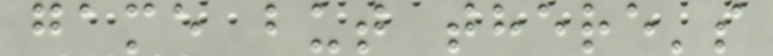game but there's
